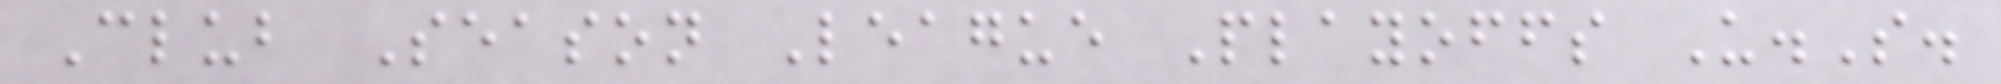Club Season League Playoffs U.S.
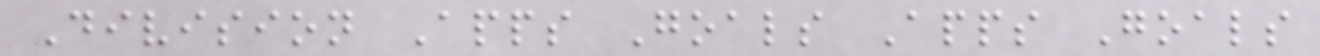Division Apps Goals Apps Goals
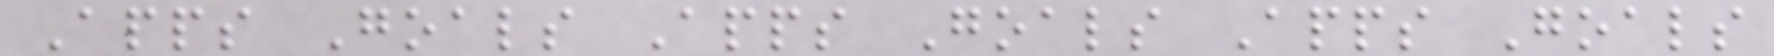Apps Goals Apps Goals Apps Goals
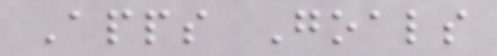Apps Goals
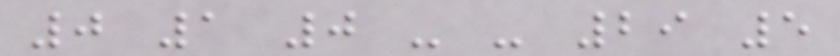0 1 0 - - 29 5
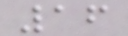16
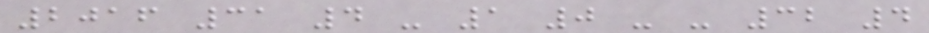2016 31 4 - 1 0 - - 32 4
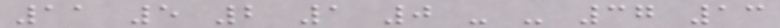11 5 2 1 0 - - 37 13
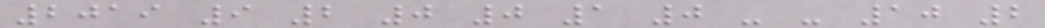2019 9 2 0 0 1 0 - - 10 2
